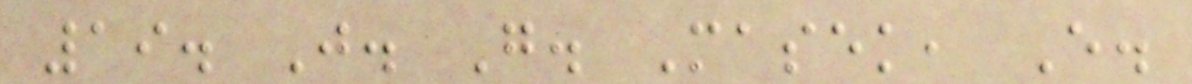19. J. G. Masek, E.
